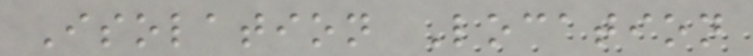Isolation Location
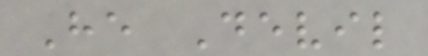He Devil
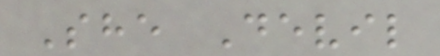She Devil
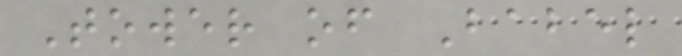Tower of Babel
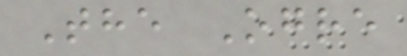The Ogre
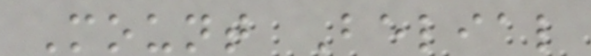Mount Belial
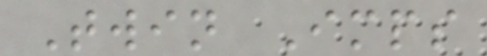Twin Imps
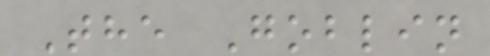The Goblin
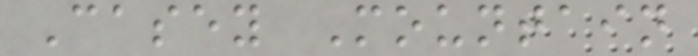Casey Mountain
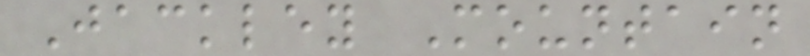Jackley Mountain
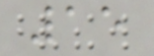15
